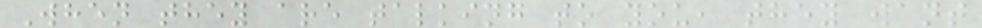When they are talking to you, they want
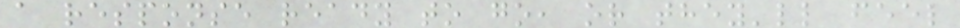a response ready to go, or they'll feel
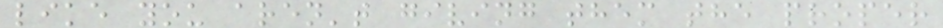like you aren't giving them the proper
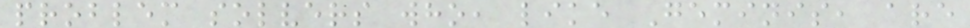problem solvers who, like Geminis, are
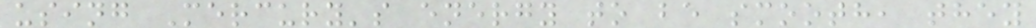using Mercury's energy to be smooth, they
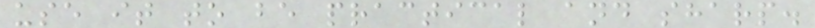use it to be practical and sharp.
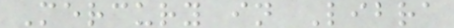Mercury in Libra
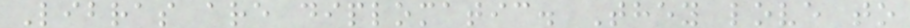Libras are diplomatic. They love to
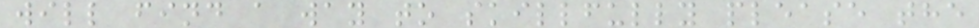will find a way to skillfully please the
